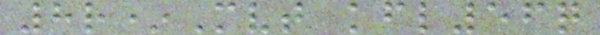8r*Mvt kfl56q
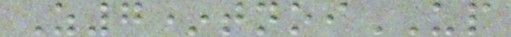Z7*tnoiUP
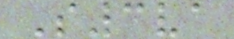S3va
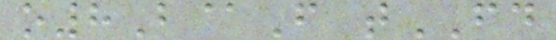o8B@F tFD
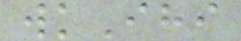wkIhi
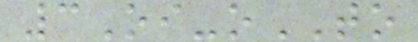3Oi-oTO
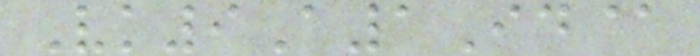Vk9A1Id@
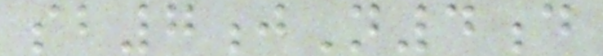sb7jN4d
